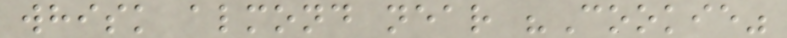whisk almond near "Cookie"
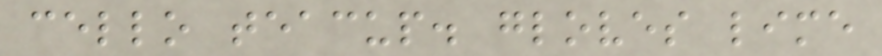cello teacup. gloves lime
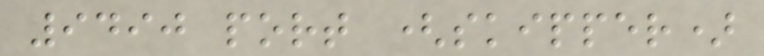9490 port (skipper)
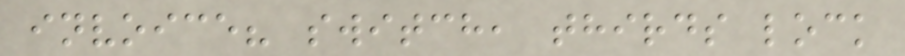invoice? switch, thirds lock
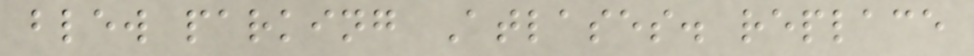blew parking Atlases. replace
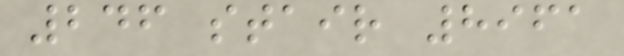246 stair 8961
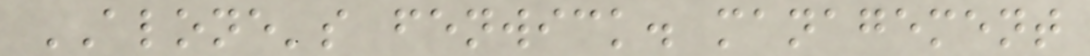ALONE's fenwick. management
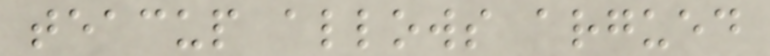teacup allows argued
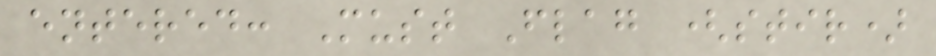entered: Must Flag (stir)
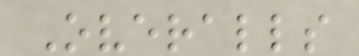Overalls
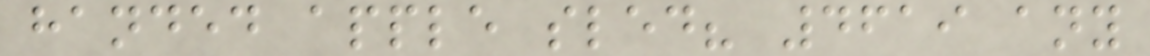handed apple sled? 4619 any
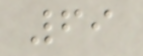69
